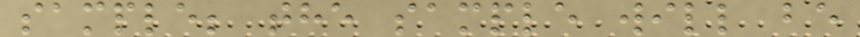sample; the sample will be
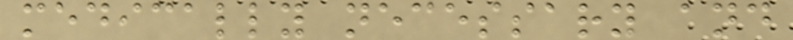medically necessary and
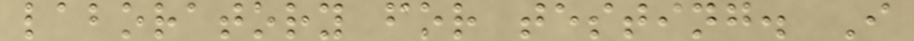laboratory for testing. I
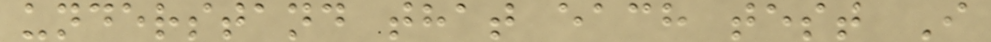understand that each test I
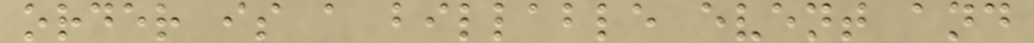order is a billable event and
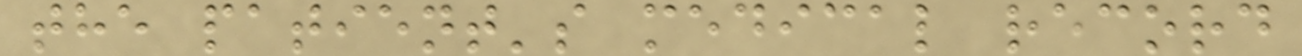the patient's medical record
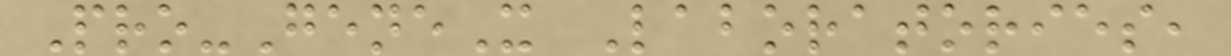Pro-GeneX Laboratories,
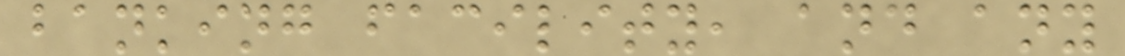banking facility, and any
